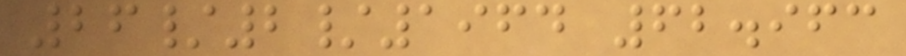26/2/1964 62.963
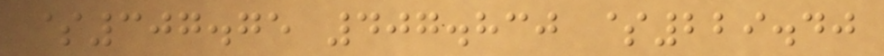$307.75 407.830 $229.40
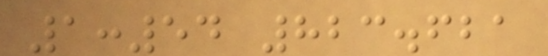1:54 823.621
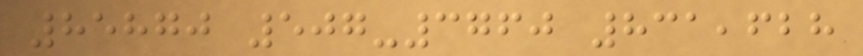85870 507-3760 831,628
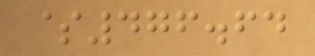$476.64
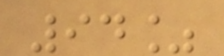94%
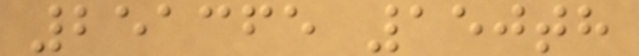251365 150th
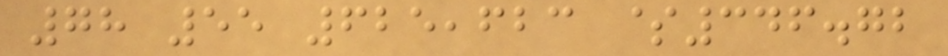78 55 625,623 $346.72
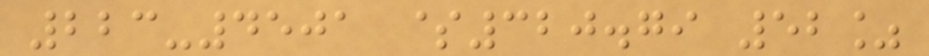223-4501 $320.79 52%
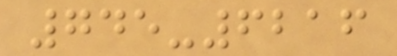745-6216
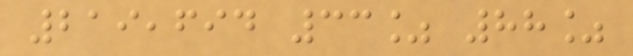219,694 33% 88%
